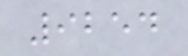9254
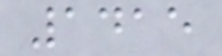1415
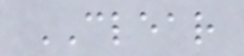CLEAR
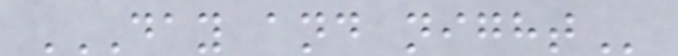DAY AND NIGHT
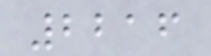2216
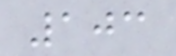103
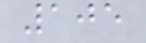105
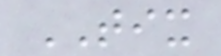TIX
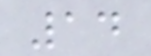14
